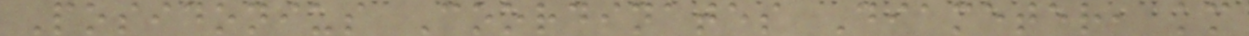Posidonius Coordinates Diameter, km
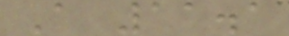A 11.1
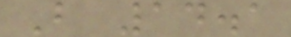B 14.1
